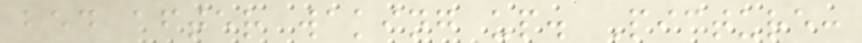bed after waking up. Picture:
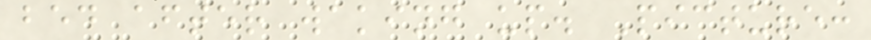bed after waking up. Picture:
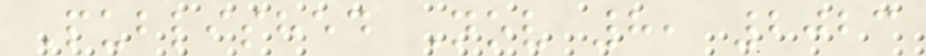Published Nov 8, 2023
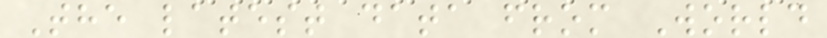The latest data from World
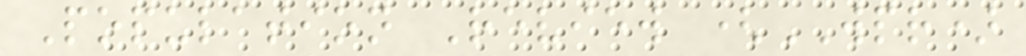Population Review (WPR)
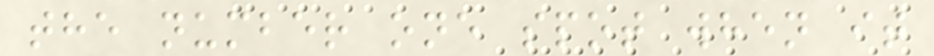the number one spot when it
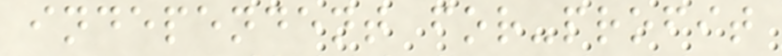independent for-profit
